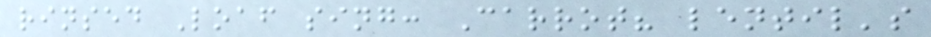rinsed Loaf sing: Carrot? lentil's
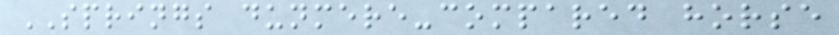SPRINGS dunmere-compared horse
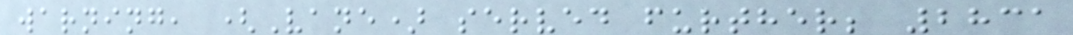warning, (Vane) served further; 2831
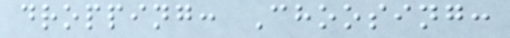dropping: Choosing:
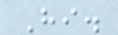Hi.
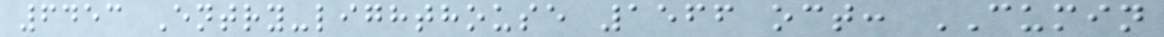6453 Entry-lighthouse 1566 oct: CUMIN
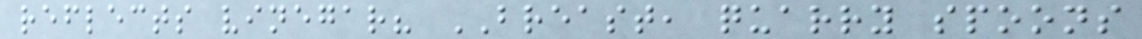reflects vinegar? BREAST, quarry spoons
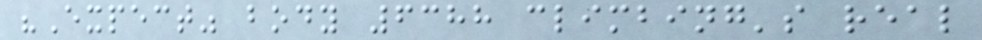"Expect" body 6388 climbing's real
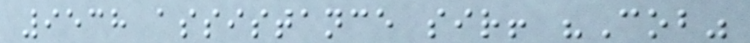9538 assistance sir! "Cob"
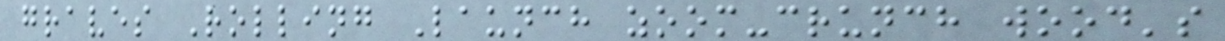graves Rolling Launch zoom-crunch wood's
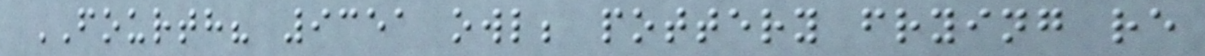FOURTH? 9351 owl; pottery frying re
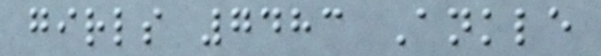girls 7483 Ankle
